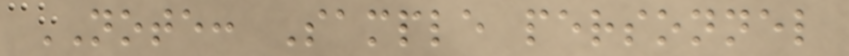NOTE: Sample personnel
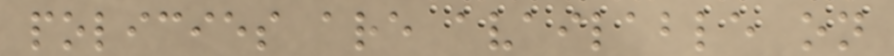policies are available on
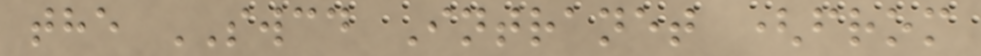the SWCD Intranet (from
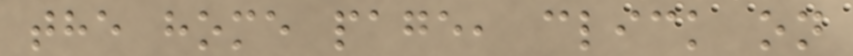the home page, click on
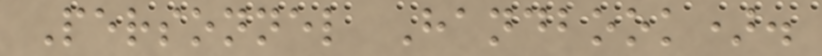Personnel Handbook).
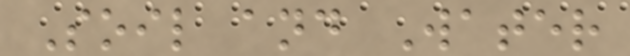Soil and Water
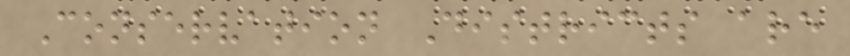Conservation Districts are
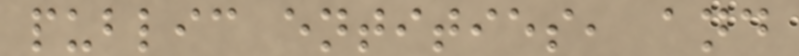public entities, and
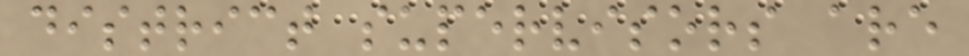district supervisors are
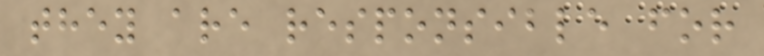they are responsible for
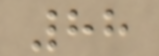88
